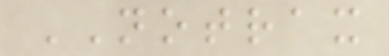NOTRAX
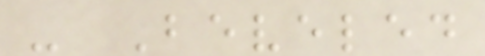- Beveled
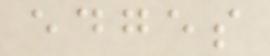edges
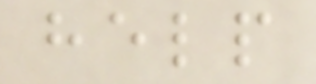help
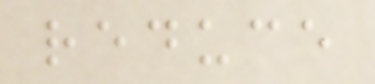reduce
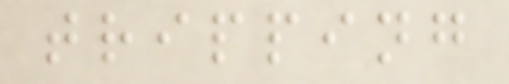tripping
